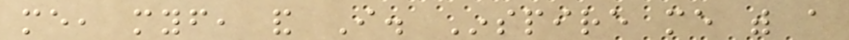me, myself, and I. Inspire me with a
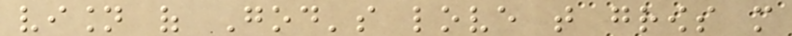vision of God's love that grows more
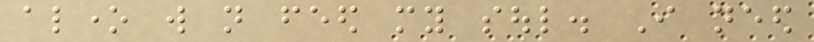alone will not feed my soul. I need
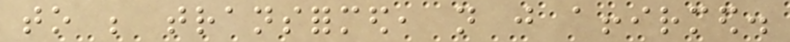to be transformed, not just affirmed.
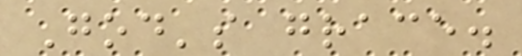God's grace.
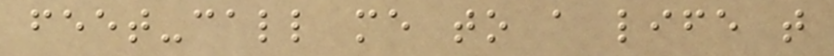feet-call me to a life that
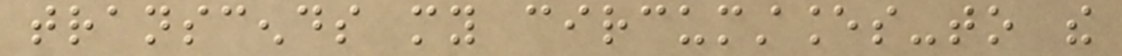transcends my circumstances-to the
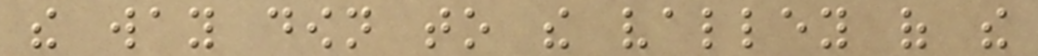the way down to the valley of the
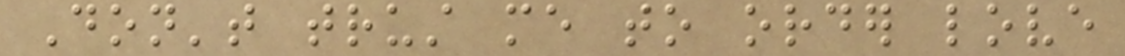Don't trust me to order love
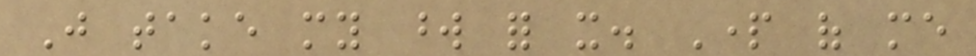Just take my word for it. Part of me
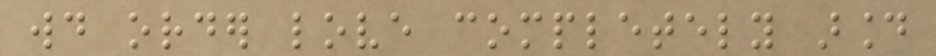would order love completely around
